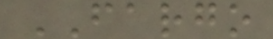FARGO
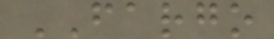FARGO
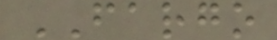FARGO
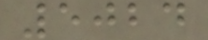5024
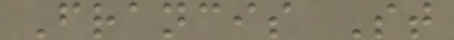Francis St
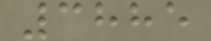3885
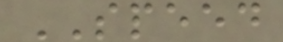SPEED
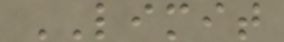LIMIT
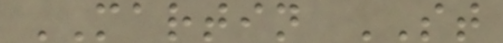MARTIN ST
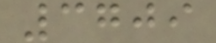3709
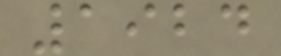1924
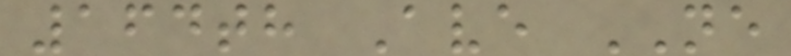164th Ave NE
